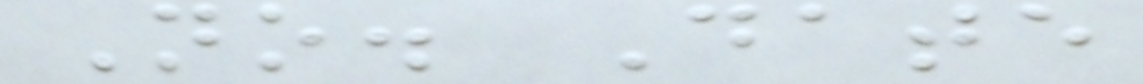No. Date
